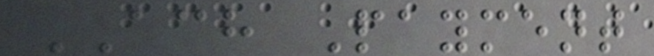ACH Payment
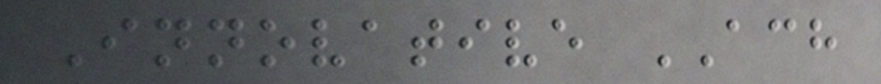Innovative ACH
